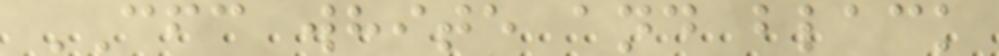CFC white and black
